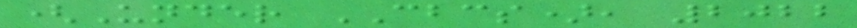(Under CBCS), 2022
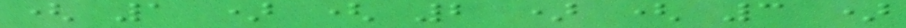( 1 ) ( 2 ) ( 3 )
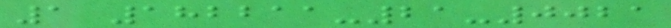1 182211-21-0021
